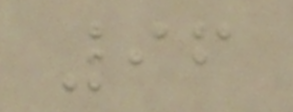96
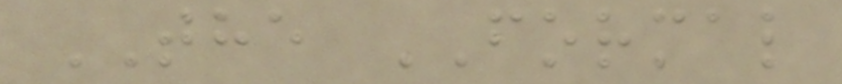THE FORMAL
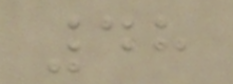48
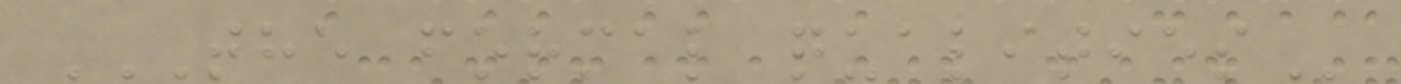THE FORMAL QUALITIES
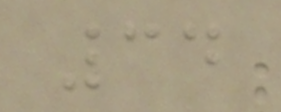34
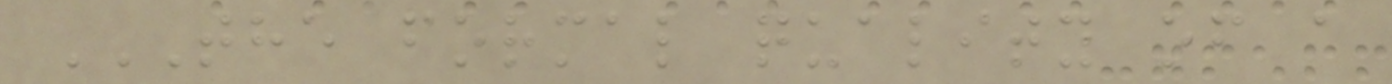THE FORMAL QUALITY OF A
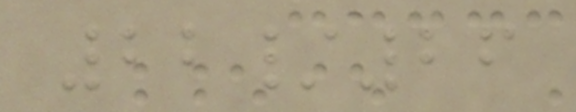22/26
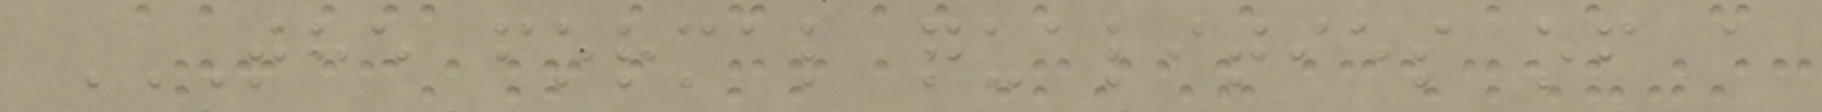THE FORMAL QUALITIES OF A
